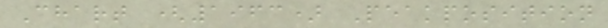Chart (1963) Peakposition
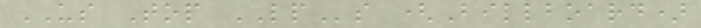US Top LPs (Billboard)
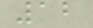12
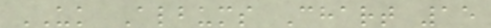UK Albums Chart 15
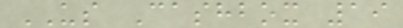US Cashbox 19
